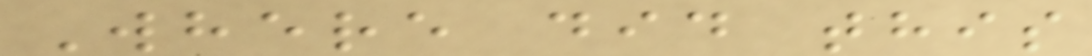Where did this
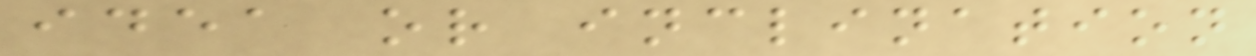idea or inclination
